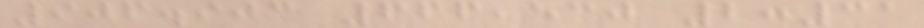906.903 666,530 2:31
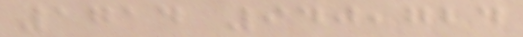1714 940,724
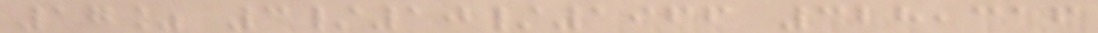17% 3/10/1966 328,316
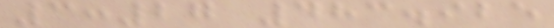3:27 483.925
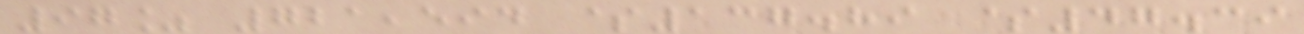97% 721,594 $137.89 $47.39
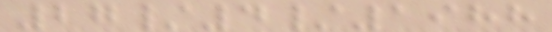27/4/1988
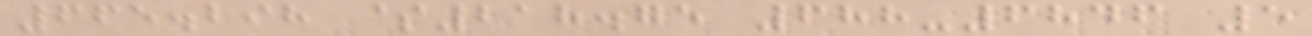665.298 $218.75 688-6846 5
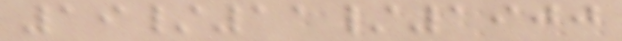19/11/1900
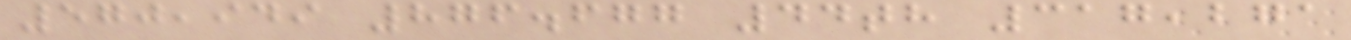570,949 876.677 44th 317,271
